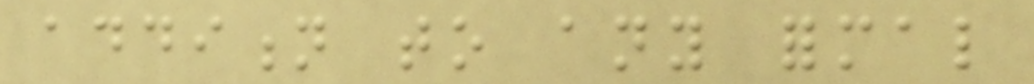addition to any formal
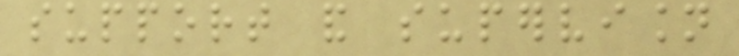support and supervision
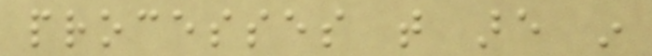processes that are in
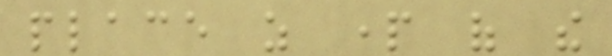place as part of the
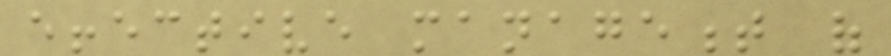effective management of
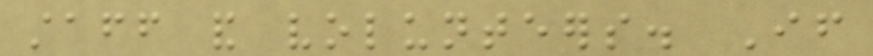staff and volunteers. If
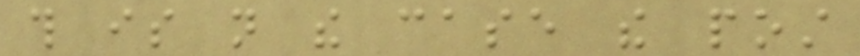this is not the case the post
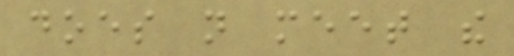does not meet the
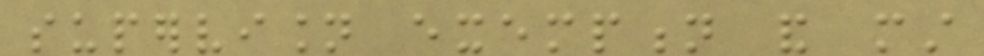supervision exemption and must
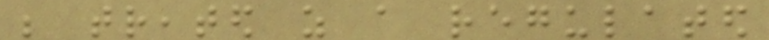be treated as a regulated
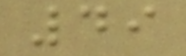49
